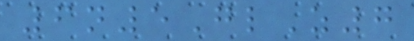6n5GlZ7
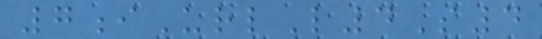7iUrlL4S4
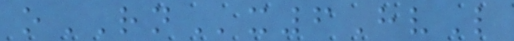oRNx6HvL
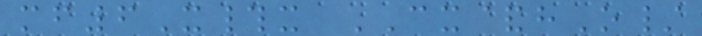mf6X#x CX&hO/
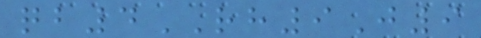qb4RH9J9
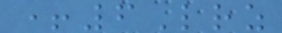+6Lrz
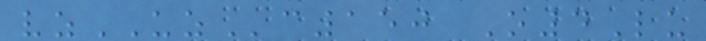vzUZc150 O4Lu
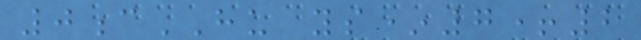0cHU ys*7+2
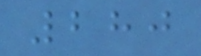280
